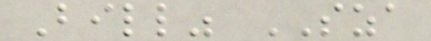Bill" SZA
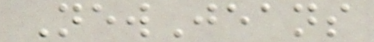NewJeans
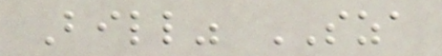Bill" SZA
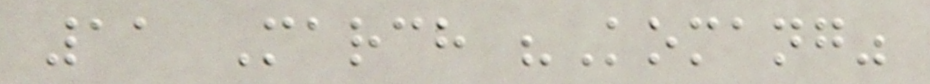11 March "Komang"
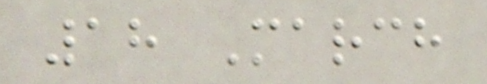18 March
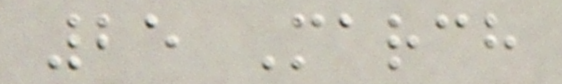25 March
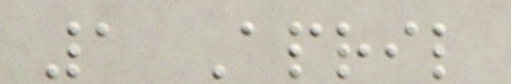1 April
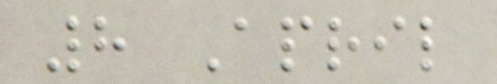8 April
